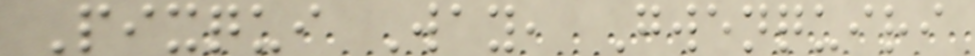Pixqui Way, Gwenquiri
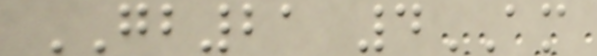GB21 4AM
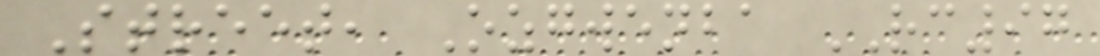Street, Ozgwenba RC97
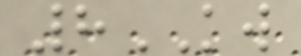8KW
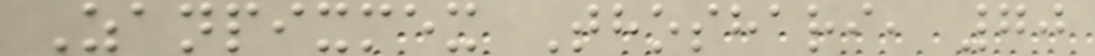Zanpixmex Thoshari, 70
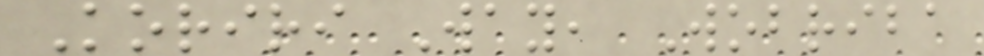Koriri Way, Wobriba
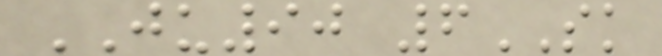JU90 6SK
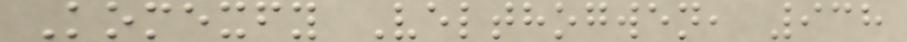Komexfy Velthogwen, 938
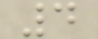4
